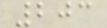203
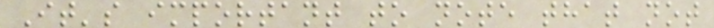It's important to note that not
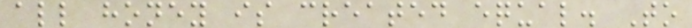all honey is created equal. To
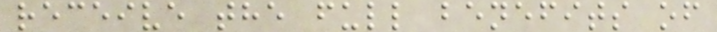receive the full benefits of
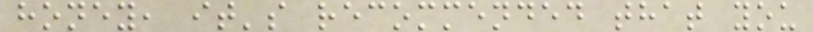honey, it's recommended that you
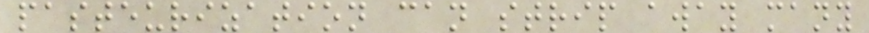pasteurization can strip away many
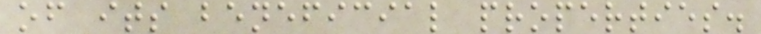of its beneficial properties.
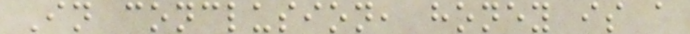In conclusion, honey is a
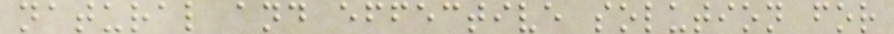natural and effective solution for
